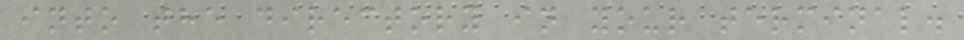into the directory in your terminal.
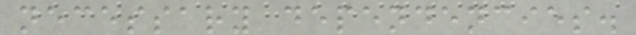necessary dependencies.
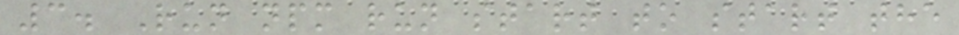3. Run npm run start to start the
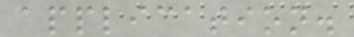application.
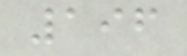196
